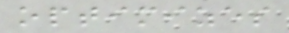optimizes
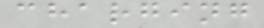charging
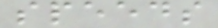speeds
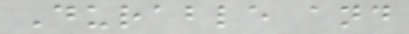Durable and
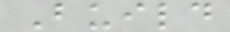Build
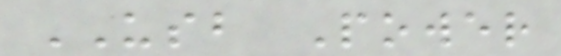USB Power
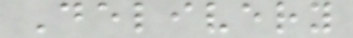Delivery
